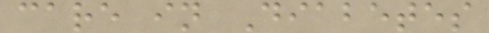care in Diabetes
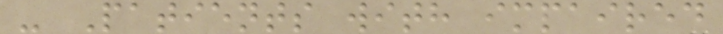- Patients with impaired
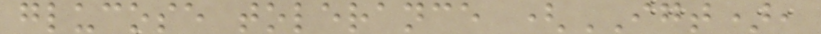glucose tolerance (IGT),
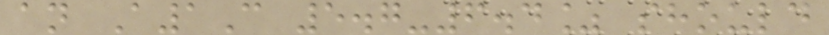an A1C 5.7-6.4% should
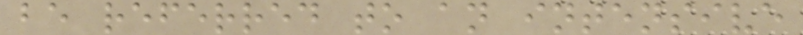be referred to an intensive
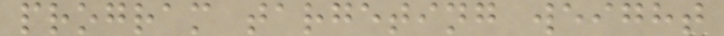program targeting weight
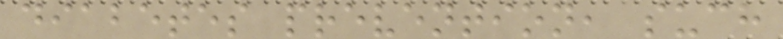diabetes prevention, such
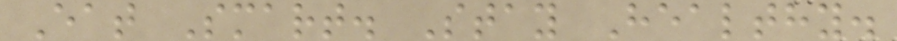Eat Smart. Stay Healthy.
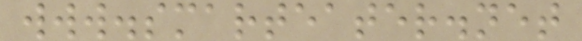www.smarteater.net
